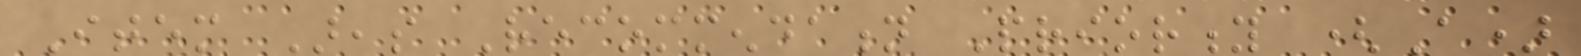Item Areas Recommendation Priority (A)
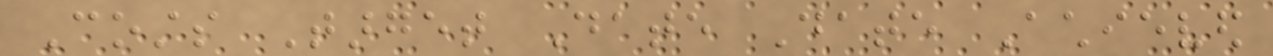Costs Target Date Date Achieved
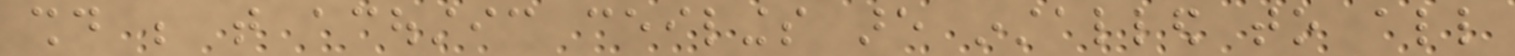should be that acoustic ceilings are installed to all
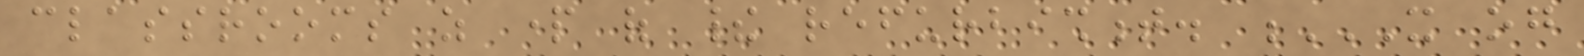classrooms as part of their refurbishment. X OG
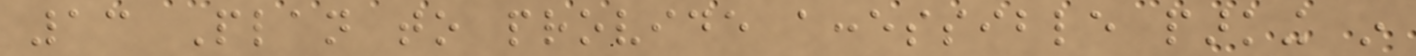13 Plan to provide accessible parking in
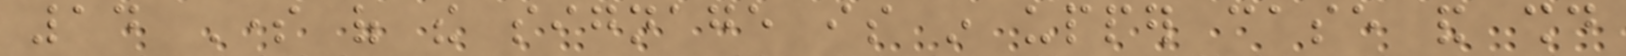14 Some of the signage is in upper case and should
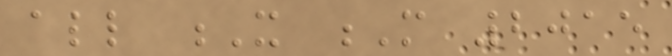all X M 2015
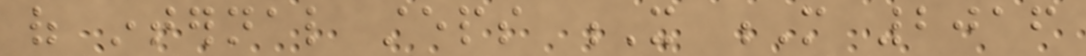of internal steps X M 2016
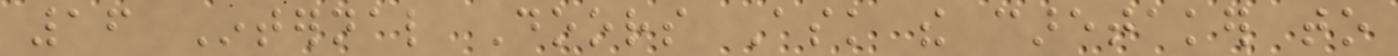16 Internal Doors Ask the caretaker to
